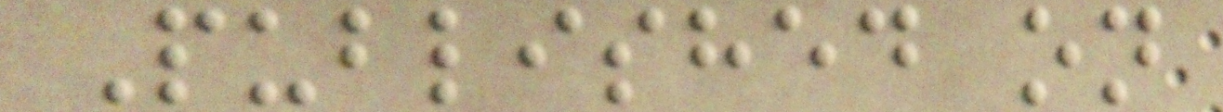Published on
